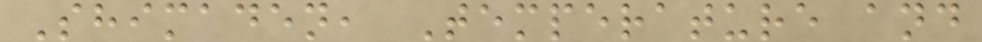Shimaden, Temperature and
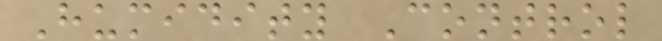Humidity Control
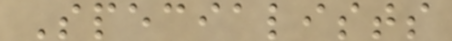Specialists
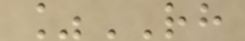%RH
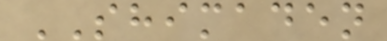SHIMADEN
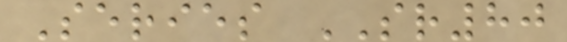Series SR80
